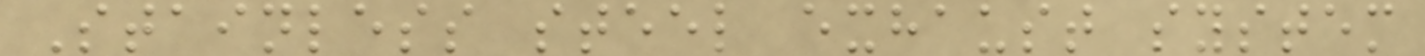Stainless steel exhaust system
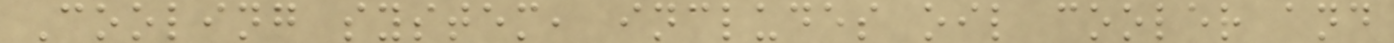Cooling system, includes oil cooler and
